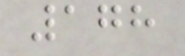178
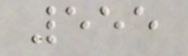555
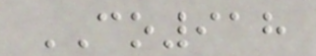CO918
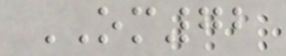OM72
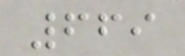669
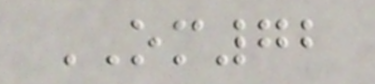OM72
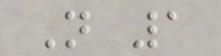N 1
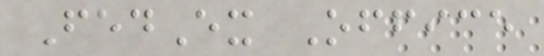FedEx Office
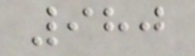980
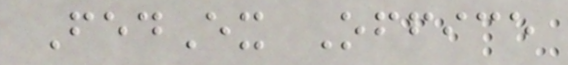FedEx Office
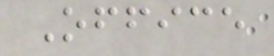Office
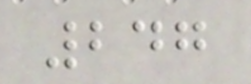247
